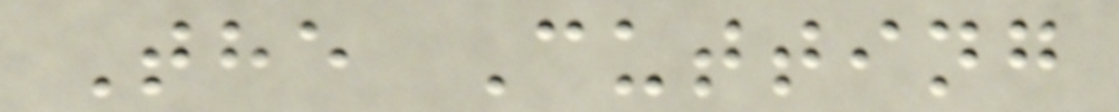The Cutting
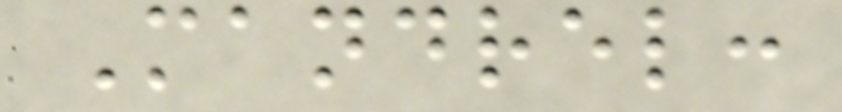Mandrel:
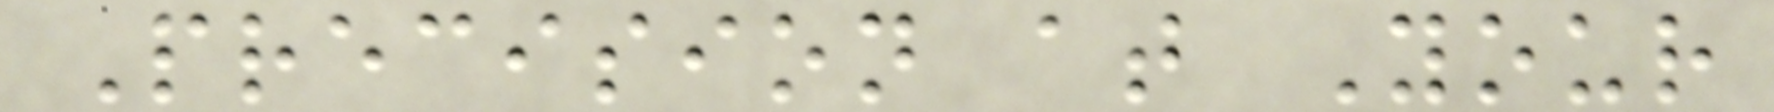Precision at Your
